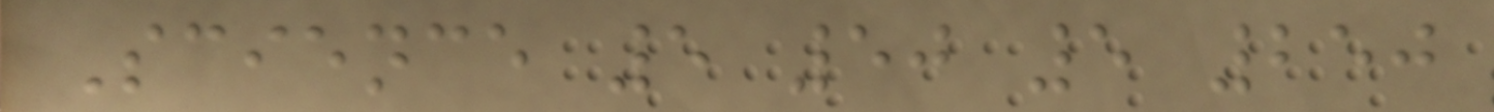Science 5 50 5 250
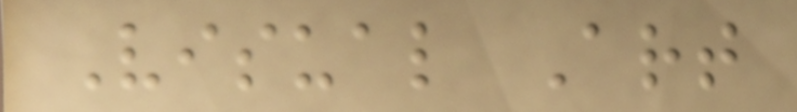Visual Art
